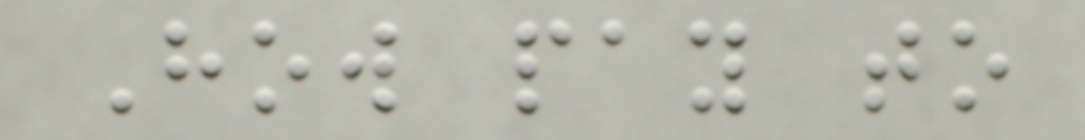How pay to
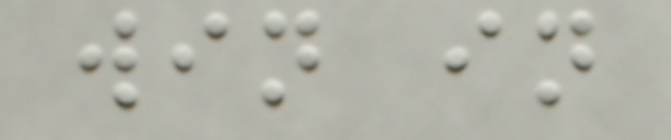win in
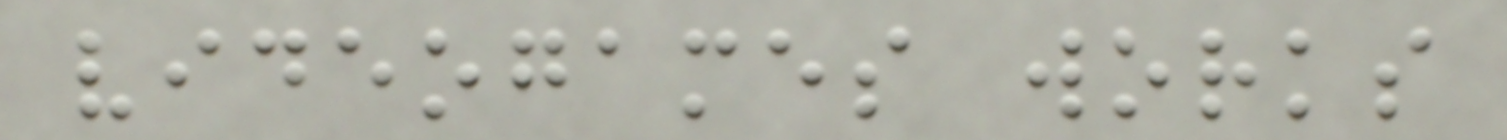videogames works
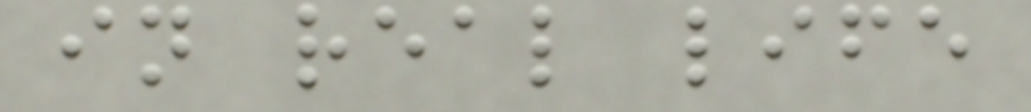in real life
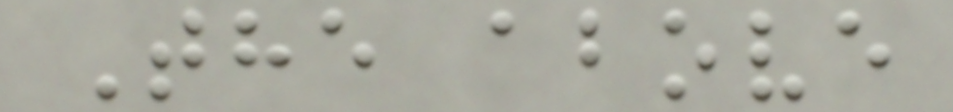The above
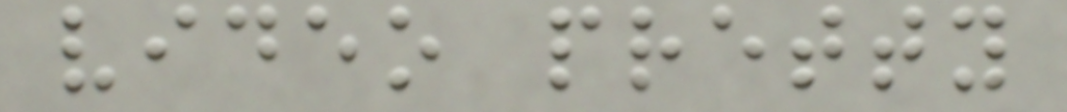video pretty
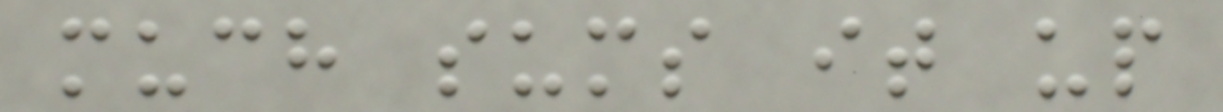much sums it up
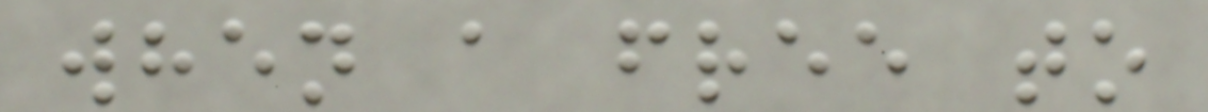when a free to
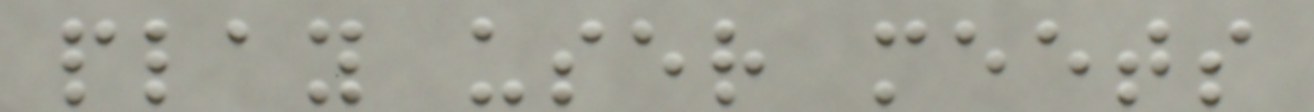play user meets
